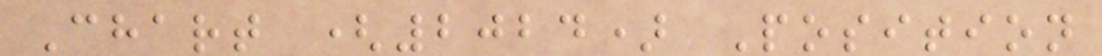Chart (2024) Position
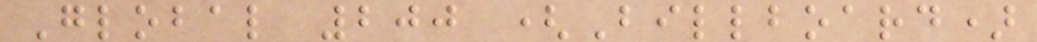Global 200 (Billboard)
